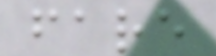fare
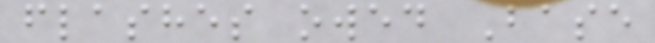flashes owed Base
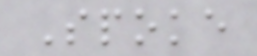Spoke
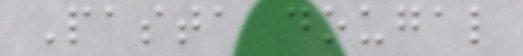Pasta dougal
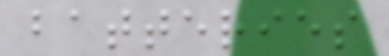batteries
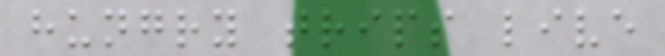hungry trips live
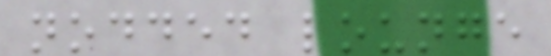nodded lounge
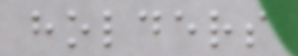holders
